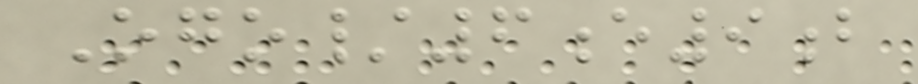Ogo/6e9b
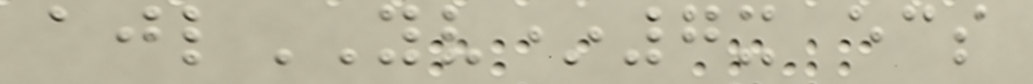ajlYV*7x ecs
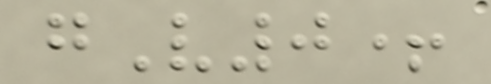gV0+
